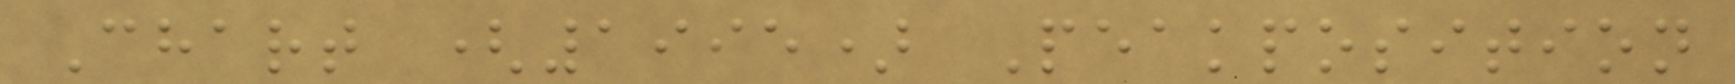Chart (1995) Peakposition
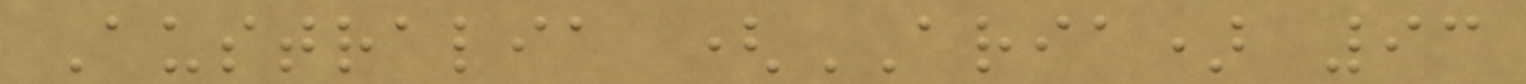Australia (ARIA) 93
